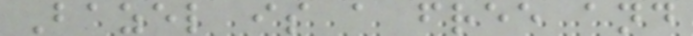Bazel is a free and
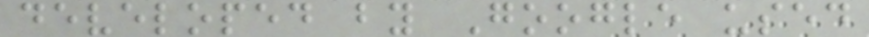developed by Google used
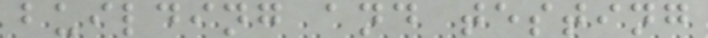building and testing
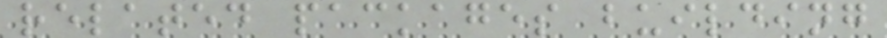related packages building
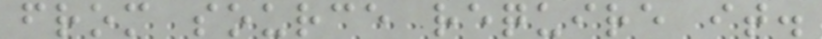from source require it.
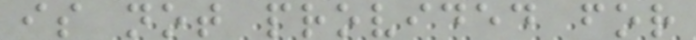is not provided for
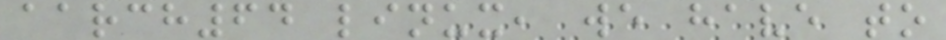aarch64 linux, we have to
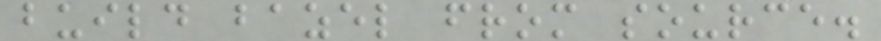build bazel from source.
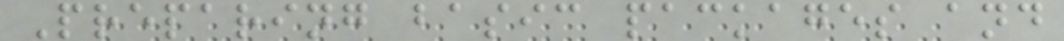Preparing basic packages and
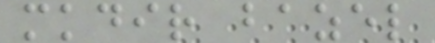mkdir bazel
